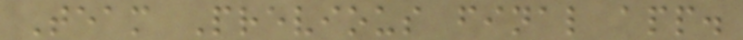Team Previous final app.
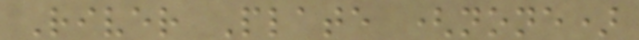River Plate (none)
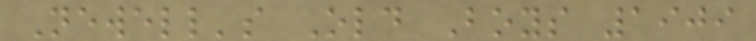Newell's Old Boys 1909
